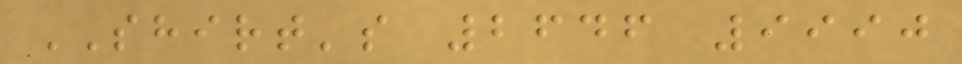SHIRT's 2646 9990
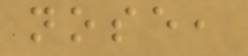nose,
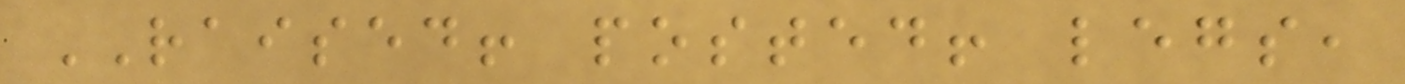RAISED! posted! legs,
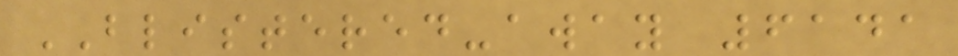BLISTERED-away 6141
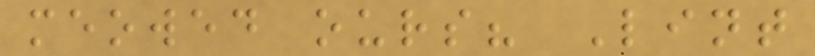meowed ours? Lint
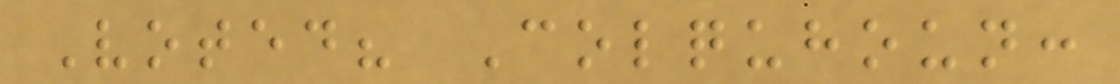Voted? Colquhoun:
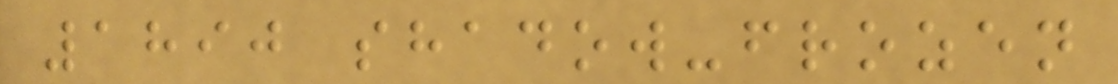1890 shadow-frozen
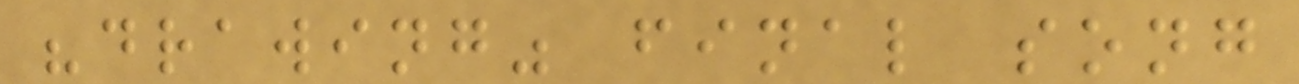"drawing" final song
